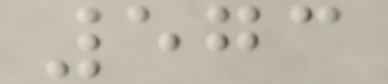573
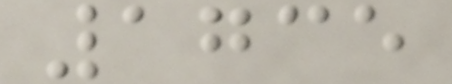1735
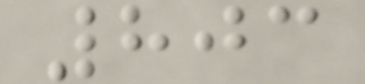803
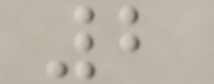2
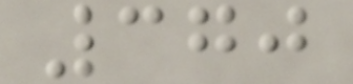370
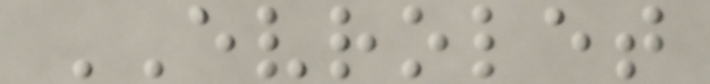EVROLET
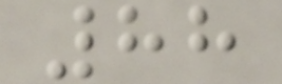88
